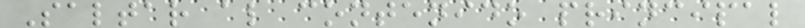Saltar al contenido principal
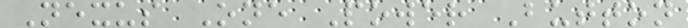Nexus One Power Button
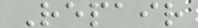Repair
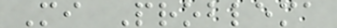Mi Problema
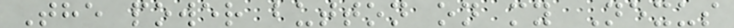The power button on my Nexus
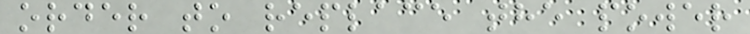order to replace the power
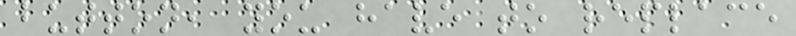button, you have to replace
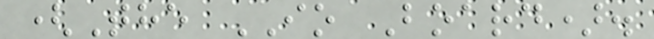(The IO Board).
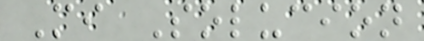Mi Solucion
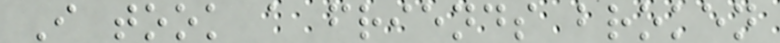I took a friends broken
